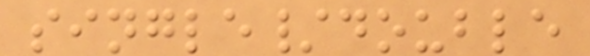single/double
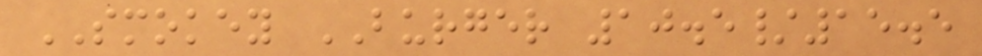SMOKEY BURGER 10.5/15.5
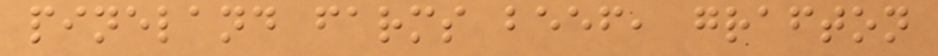pineland farms beef, grafton
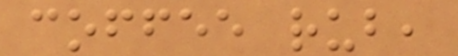coffee rub,
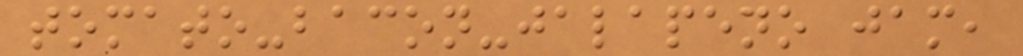tomato-bacon-jalapeno jam,
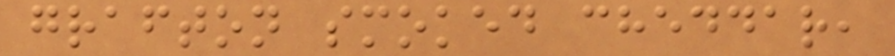grafton smoked cheddar,
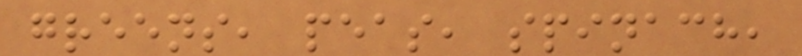greens, peas, spinach,
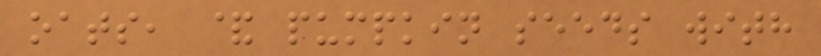oats, & pumpkin seeds with
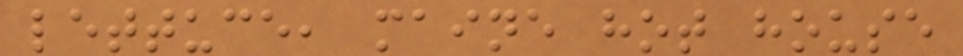lettuce, maine hot house
